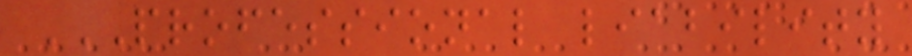PROFESSIONAL LIABILITY
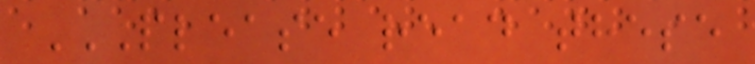PLEASE READ THESE
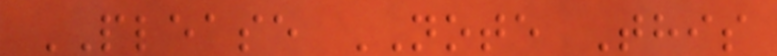PLEASE NOTE This
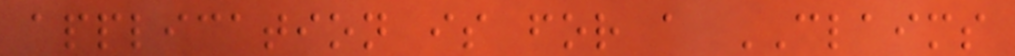application is for a CLAIMS
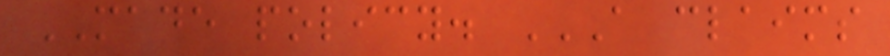MADE policy. A CLAIMS
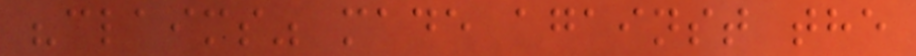"claims" made against the
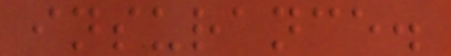insurance.
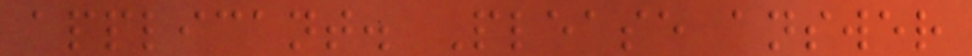applicant. Please answer
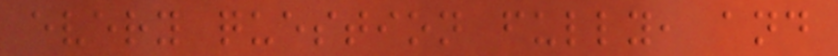every question fully, and
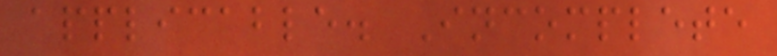applicable. Incomplete
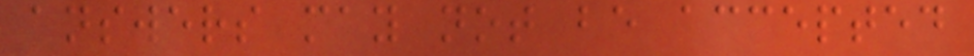answers may not be accepted
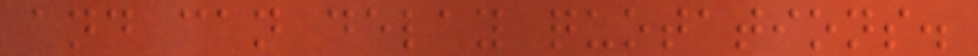and can delay quotations.
